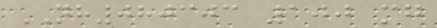NH080303 100 mg
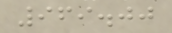969.00
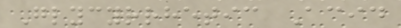Glycyrrhetic Acid
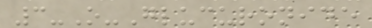3-O-Glucuronide
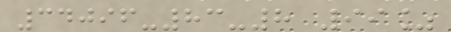34096-83-8 99%
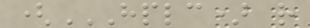(HPLC) R
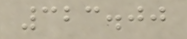323.00
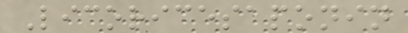Licoricesaponin
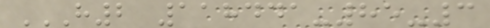H2 118441-85-3
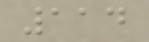114
